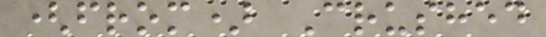(from) Crushed
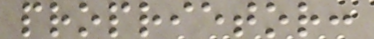proprietor:
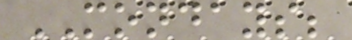MONDAYS;
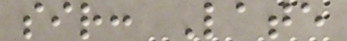sir: Late
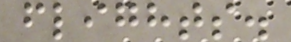flights.
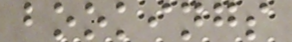bookings
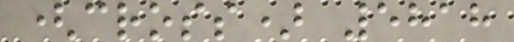(cross) 5818
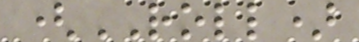(ROLL)
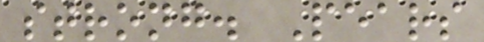strong. Pears
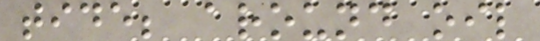tide; around oil
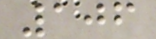106
